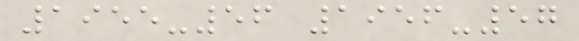1955-56 1956-57
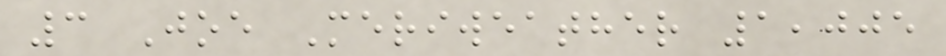3 Joe Meriweather 1,005
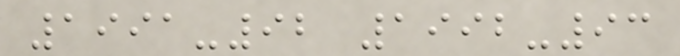1991-92 1992-93
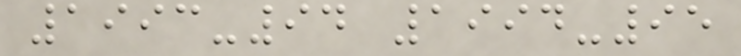1993-94 1994-95
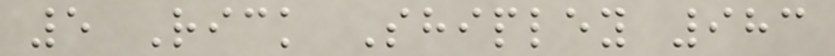5 Rick Shipley 983
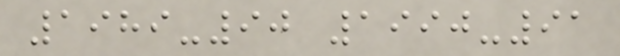1989-90 1990-91
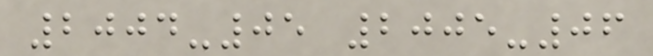2004-05 2005-06
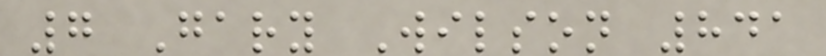7 Gary Wilson 841
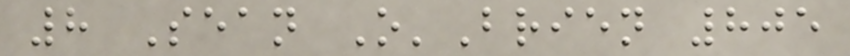8 Sean O'Brien 805
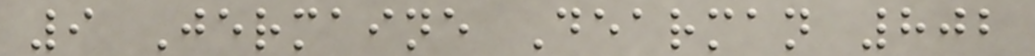9 Jermaine Dearman 802
